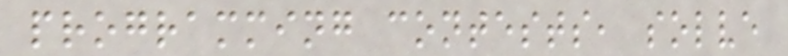programming contests, solve
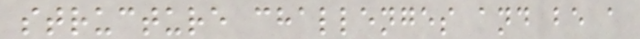structure challenges and be a
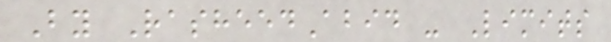By RasheedAbid - Limits
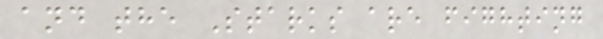and the Starks are fighting
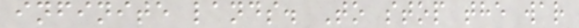infinite lands. To stop the war
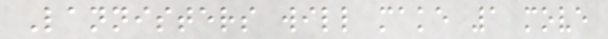Lannisters will make 1 move
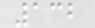132
